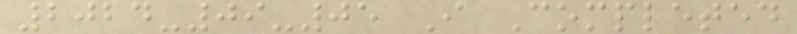2024-09-05 I Completed
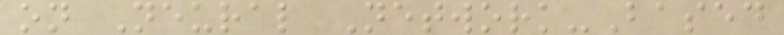on Neural Network-Based
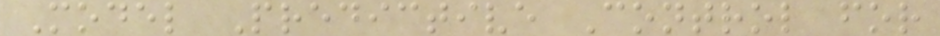Model Predictive Control for
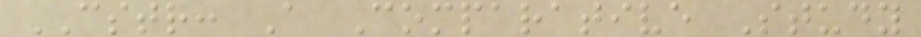CSTR: A Comparative Study
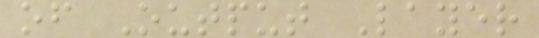of Output Layer
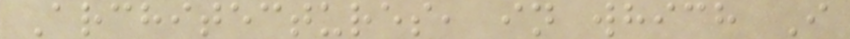Architectures, in which I
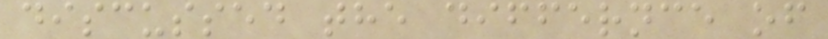discussed the differnce of
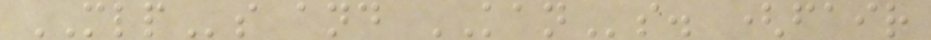MLPs and KANs. (fair
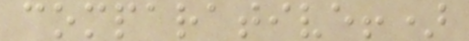comparative!)
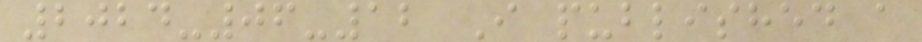2024-06-12 I published a
